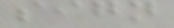sign
